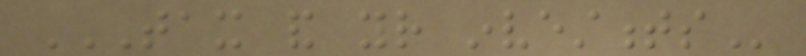TAX AND YOUR INVESTMENTS
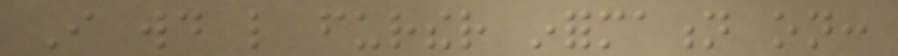I would like further information on:
